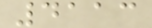4113
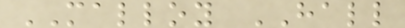MALLOY HALL
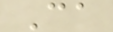Ca
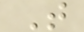T
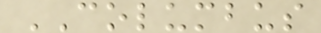COLUMBUS
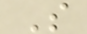S
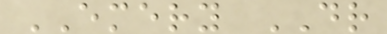EMERY DR
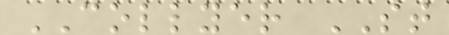COLLYER ST
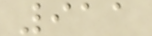911
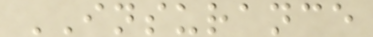INSURANCE
